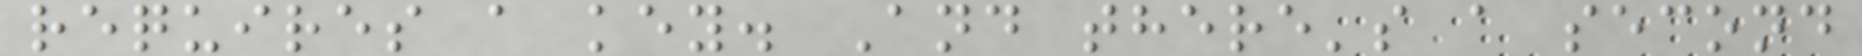requires a key. And there's a second
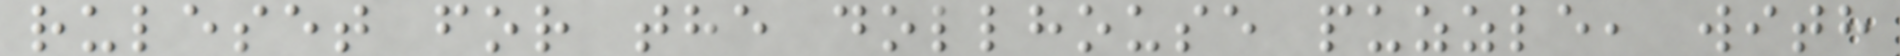ruleset for the dollhouse puzzle, with
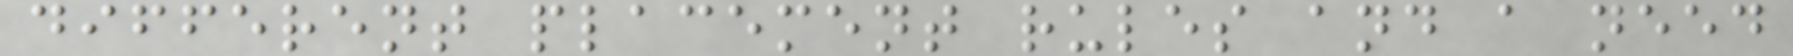different placement rules and a need
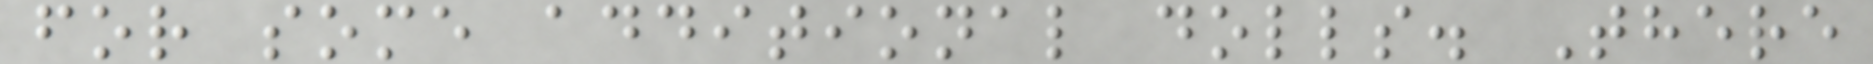for some additional dolls. There
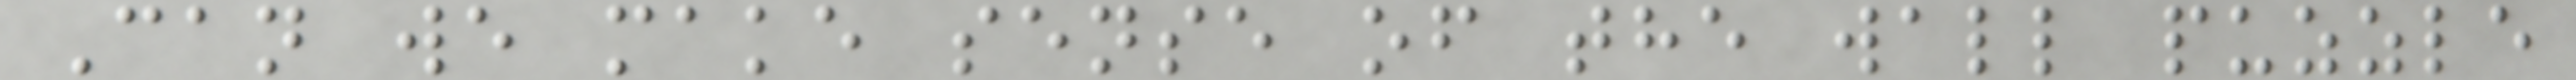Can we make sense of the wall puzzle
